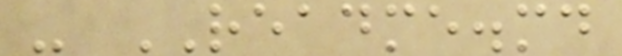- README.md
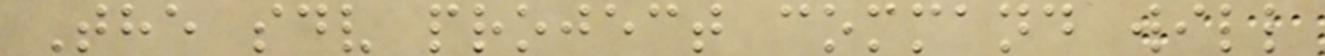The sdv project command will
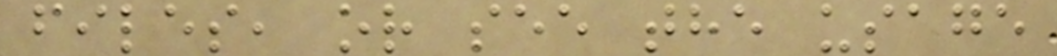files, or see the usage
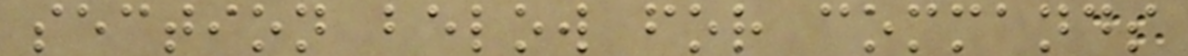section below for commands
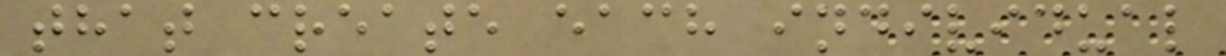that create each individual
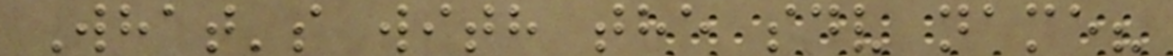What's with the sdv name?
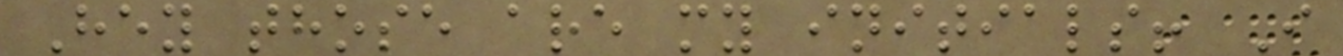Hey those are my initials! I
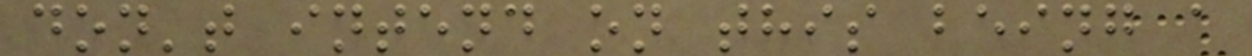don't intend on this being a
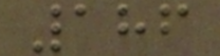186
